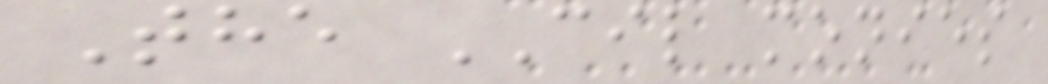The CIL monies
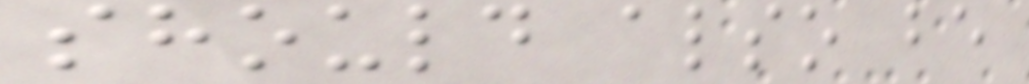should also be
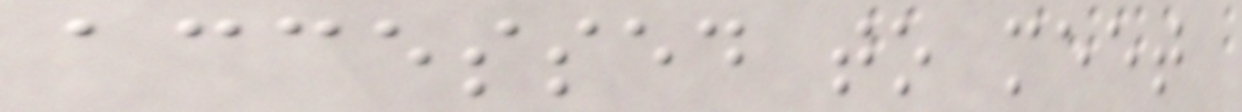accessed to meet
